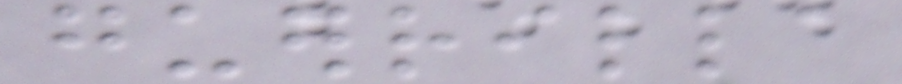guerrilla
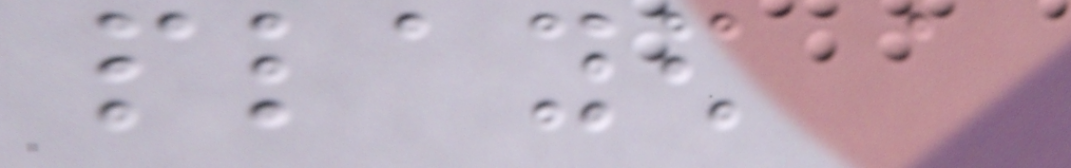played a
